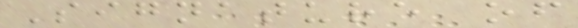Signature of
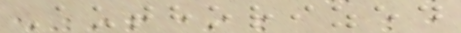Authorized
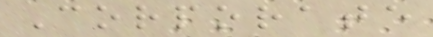Corporate
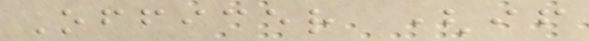Officer (if
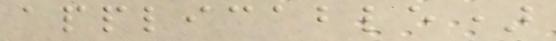applicable)
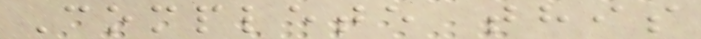Complete this
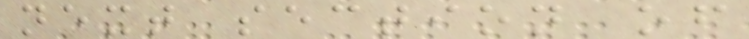next section of
